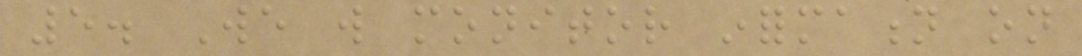5. We will monitor information on
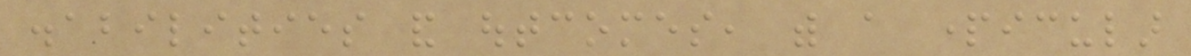disabilities and outcomes, with a particular
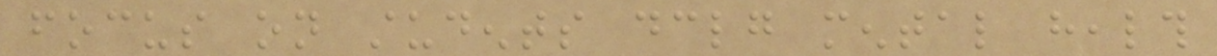focus on students declaring mental health
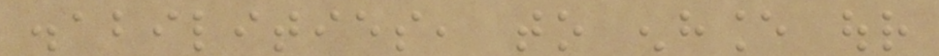disabilities, to enhance our
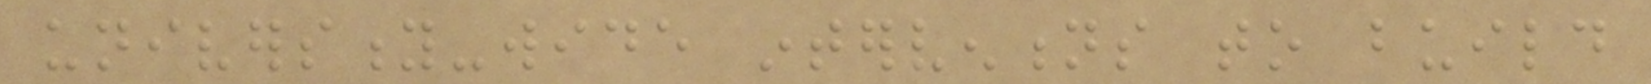university-wide interventions to build
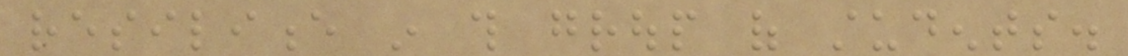resilience in this group of students.
